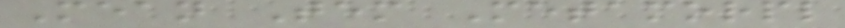Mean Tem Metamorpl
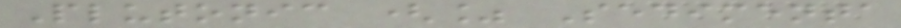Plutonic (% Sedimenta
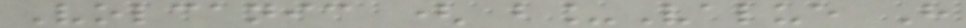Volcanic ( b_Value H
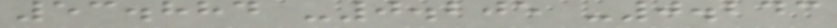53.884 -0.205 -0.243
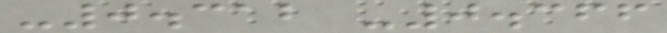-0.312 -0.366
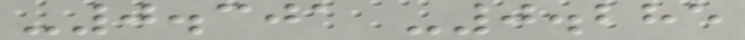-0.301 -0.285
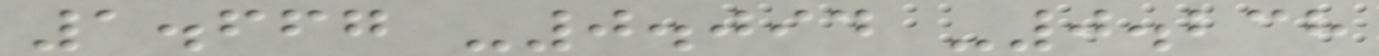1.667 -0.094 -0.238
